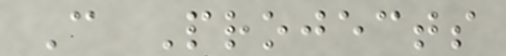C Projects
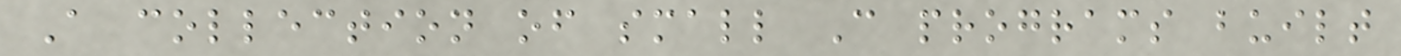A collection of small C programs built
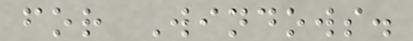for Windows.
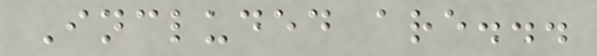Included are...
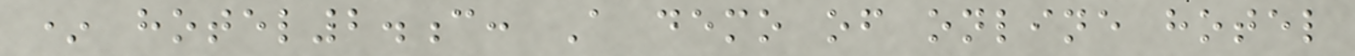* hotel2.c: A demo of online hotel
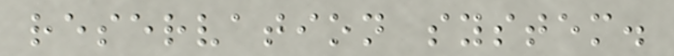reservation system.
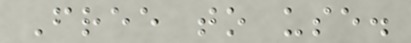Free to use.
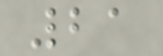21
